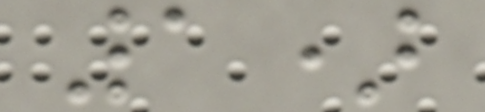1)
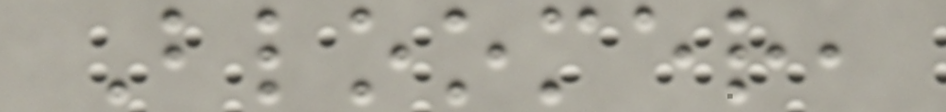Bloomer,
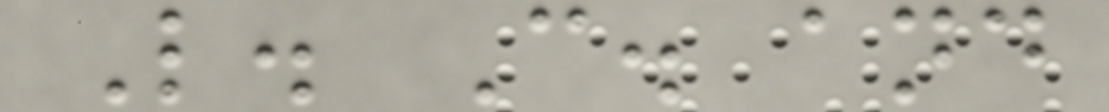L. C. and
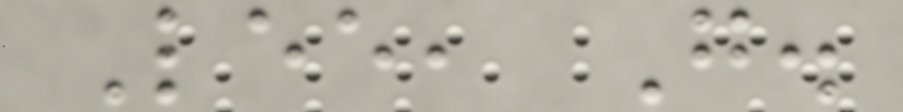Lee, G.
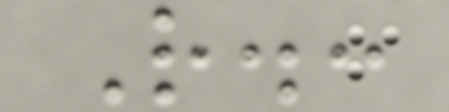R.:
